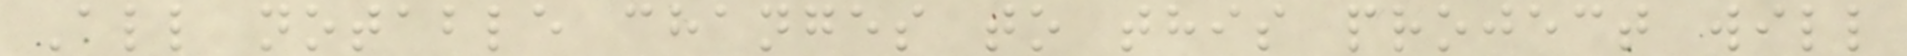All notable changes to this project will
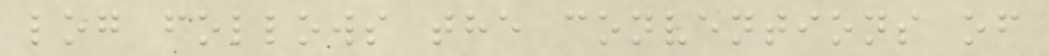log follows the conventions of
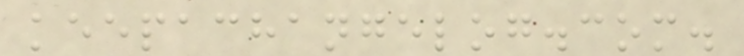keepachangelog.com.
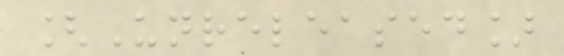[Unreleased]
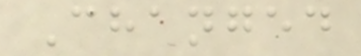Changed
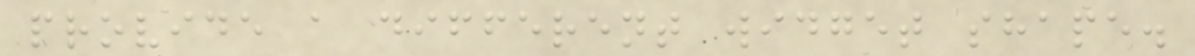provide a different widget shape.
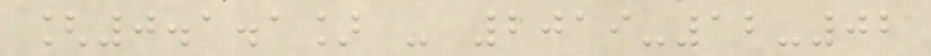[0.1.1] - 2019-12-02
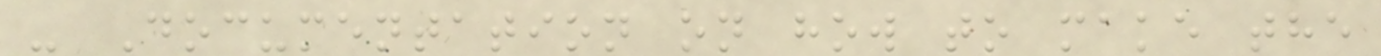- Documentation on how to make the
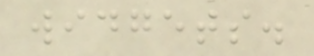widgets.
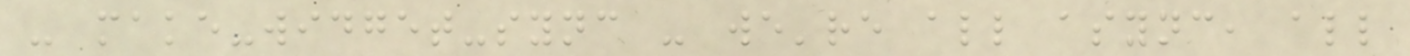- make-widget-sync - we're all async, all
